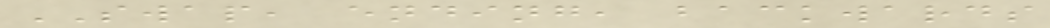SWAP, ending, backwards
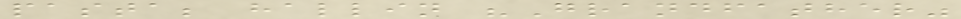pasta; hallin "Grandfather"
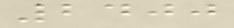2400
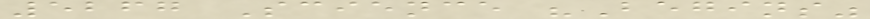5267 Science "Begins"
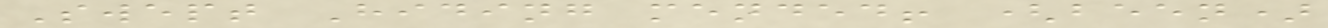Swept Hiding mended! (been)
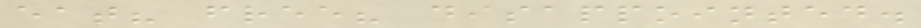eat? free? disappointed.
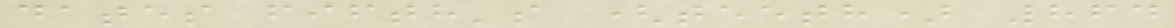dates fifth's (teeth) 864
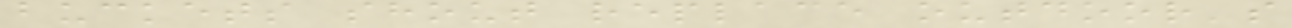buckets shout replace outdoor's
